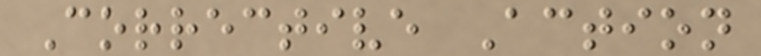Corrective Action
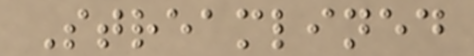Streamlined
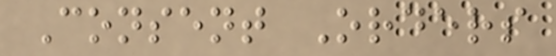Consent Orders
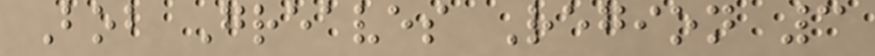Bob Greaves Region 3
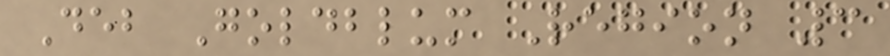Deb Goldblum Region 3
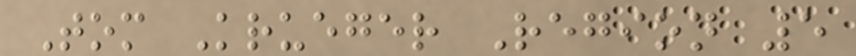Tom Krueger Region 5
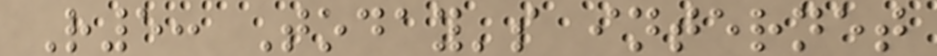R5: Today's internet
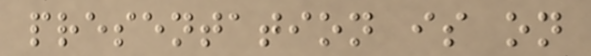presentation is on
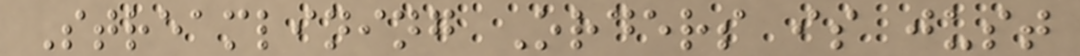Streamlining Orders is just
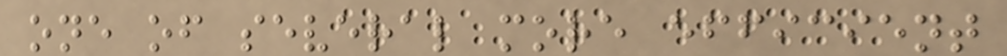one of several more efficient
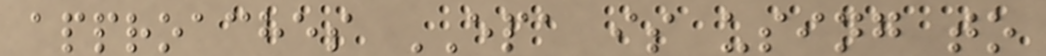approaches EPA is using to
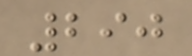290
